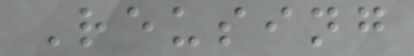Reusing
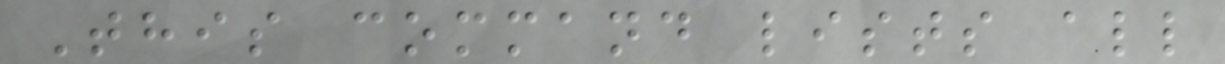This command lists all
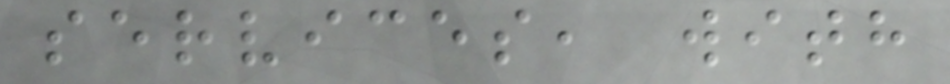services, with
